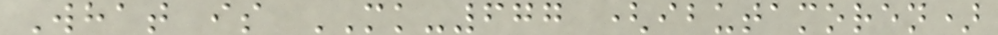What is MK-677 (ibutamoren)
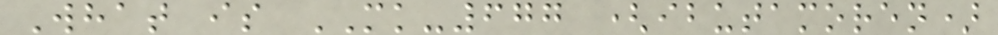What is MK-677 (ibutamoren)
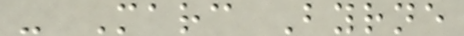- Marc Byrne
